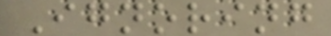Ignoring
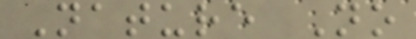Nature No
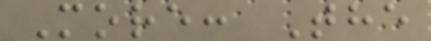More: The
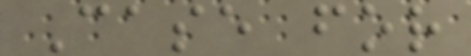Case for
